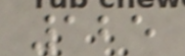125
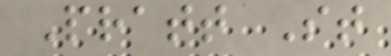Pratt St
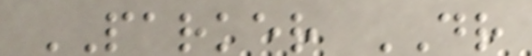PARKER DR
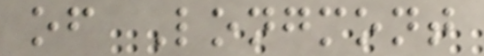of Longmont
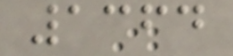1364
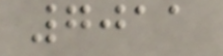7011
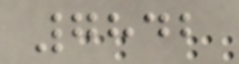7842
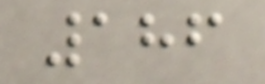186
